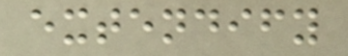extendify
